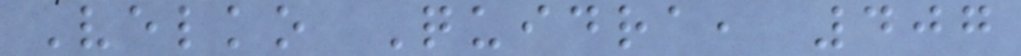Velko Quidra, 407
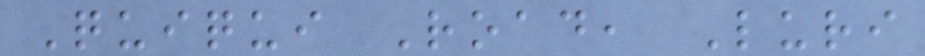Quiqui Road, Luri
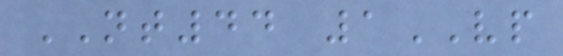NT44 1VP
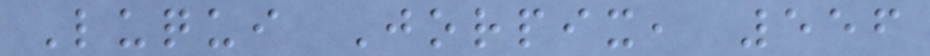Luqui Jorpix, 556
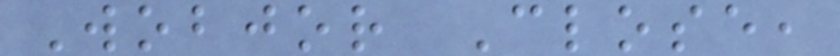Wobjor Close,
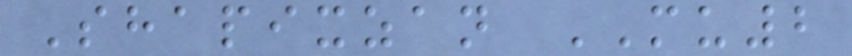Shapixzan MU2
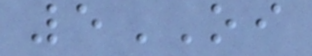5OI
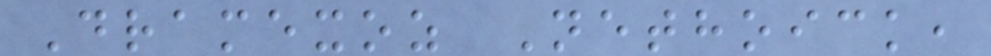Dramexoz Nethoick,
